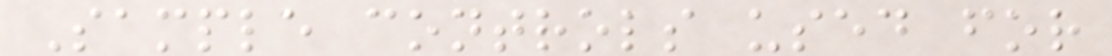Sample controls used for
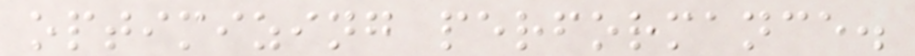optimizing performance.
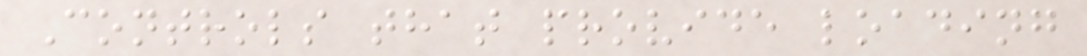Controls that provide loading
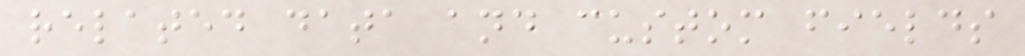related data and custom fields
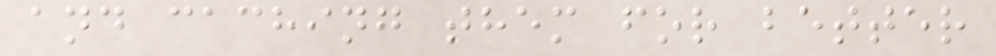and caching them for better
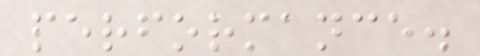performance.
